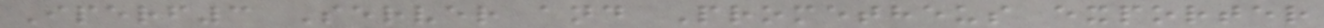Iperf3 Server and Prometheus exporter
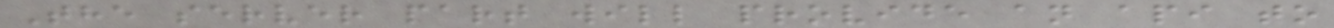The server part will provide an api to
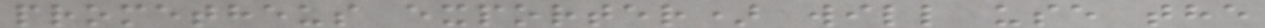prometheus exporter) will use the
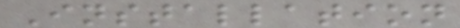Installation
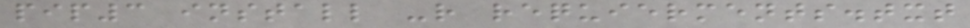pip3 install -r requierments.txt
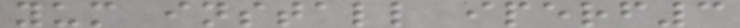yum install iperf3
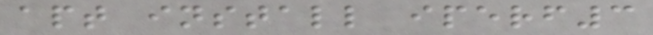apt install iperf3
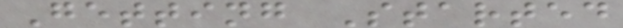Getting Started
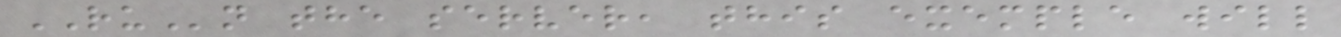RUn the server, this exemple will
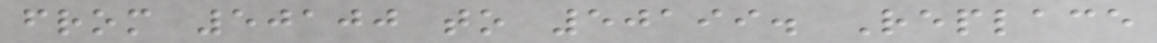from 50100 to 50199. Replace
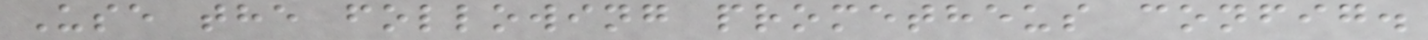Use the following prometheus config.
